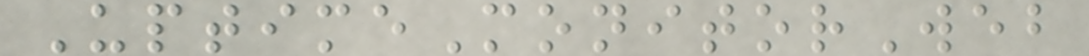UptimeMonitorWeb
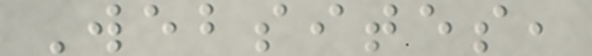Websites,
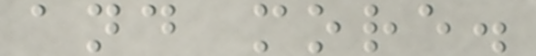and more.
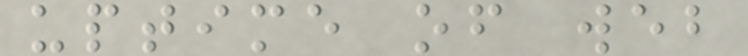uptime of web
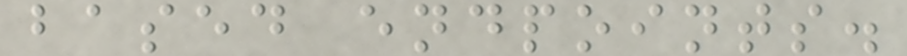based endpoints.
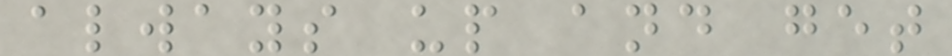always up and get
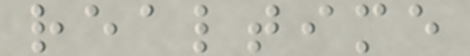realtime
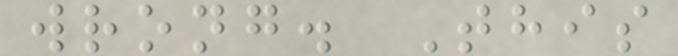wrong. This
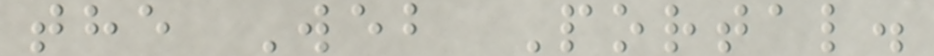the Web Portal.
